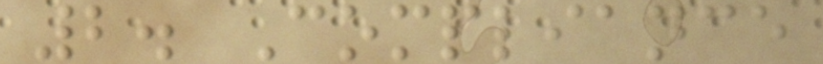2. Compliance
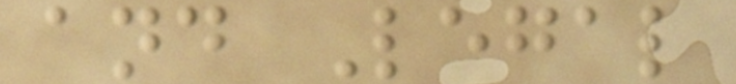and Legal
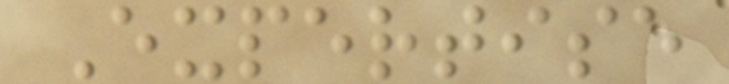Expertise
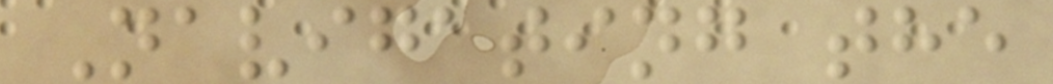Navigating the
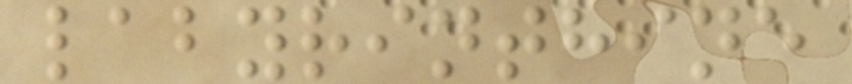labyrinthine
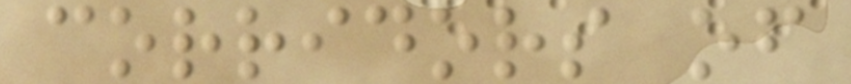corridors of
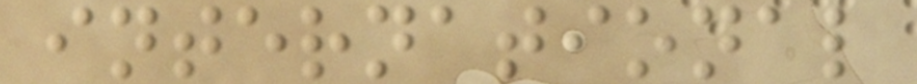international
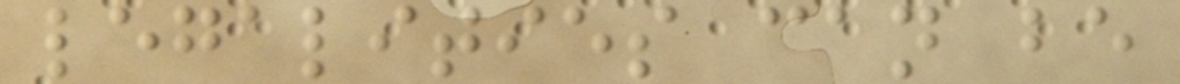legalities can be
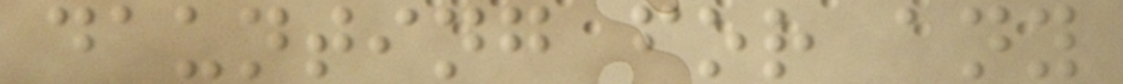daunting for any
